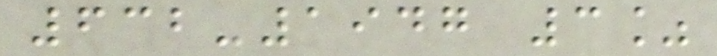632-1947 3%
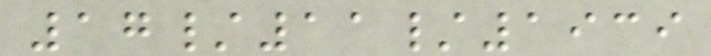17/11/1939
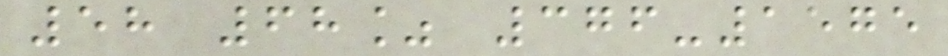58 68% 376-1575
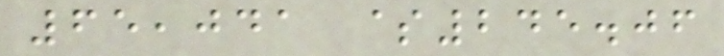65,041 $245.06
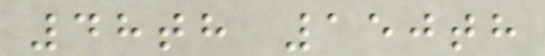48th 150th
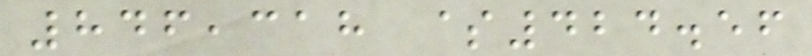846,318 $424.56
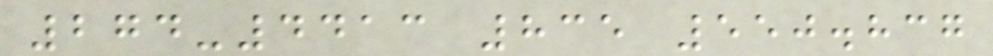274-4413 835 550.837
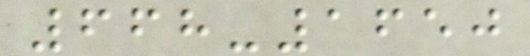668-1650
